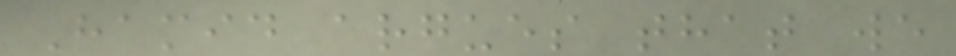Hamid argues that we
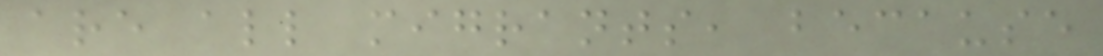are all migrants, because
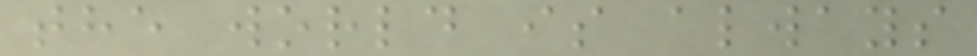the world is always
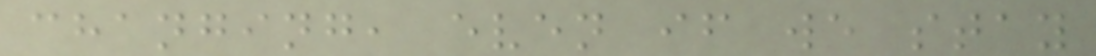changing, even if we stay
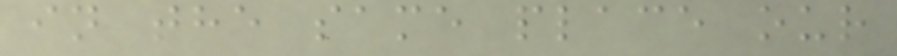in the same place our
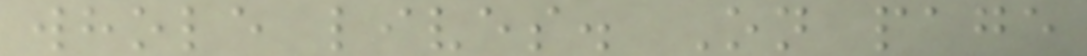whole lives. On page
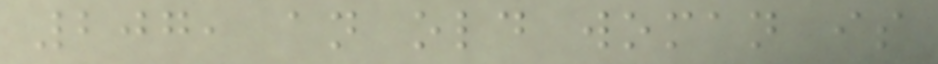207, an old woman is
